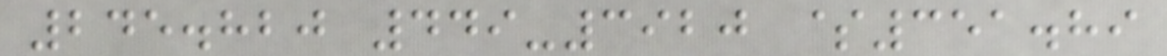245.820 449-3920 $351.89
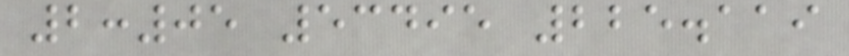2:05 53495 225.119
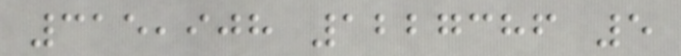315,908 1227386 5
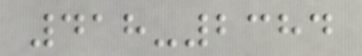418-2384
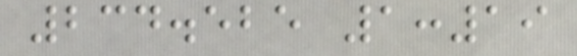234.525 1:19
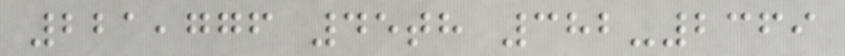221,776 45th 382-2369
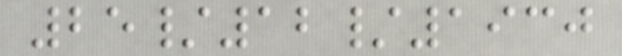25/12/1930
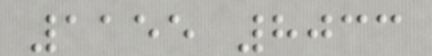1155 8033
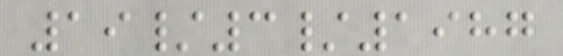19/3/1987
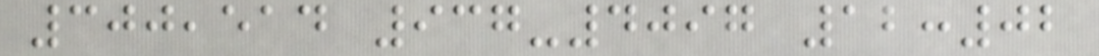300,514 937-4097 12:02
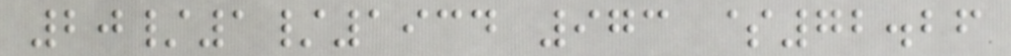20/1/1934 973 $72.26
